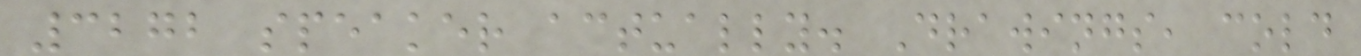3272 speaker actually. Drawings, cold
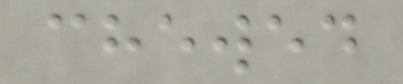chewed
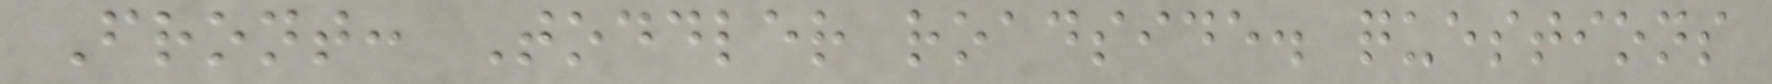Front: Toddler roadside. questions
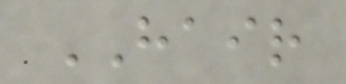HAIR
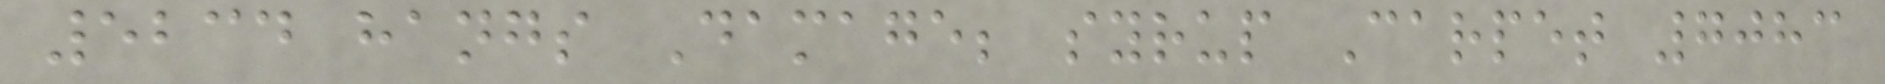5234 hangs Damage; syrup Carpet 7083
